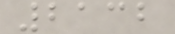2132
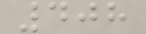408
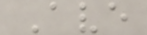Ave
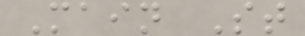Main St
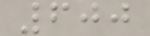600
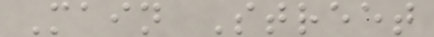Main Street
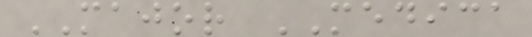MAJOR MEDICA
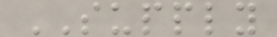SUPPLY
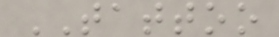TATTOO
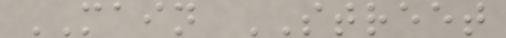MAIN STREET
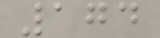174
